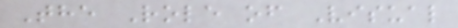The Role of Visual
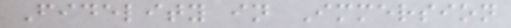Fidelity in Immersion
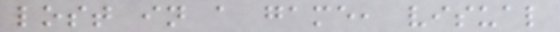lost in a game, visual
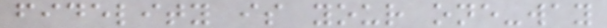fidelity is your one-way
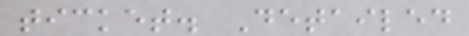ticket. Detailed
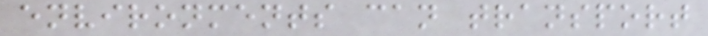environments can transport
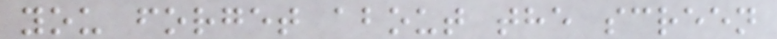you forget about the screen
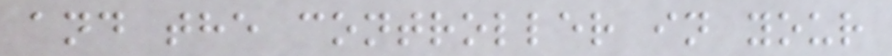and the controller in your
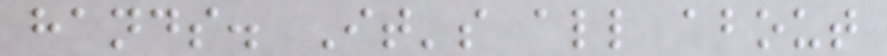hands. It's all about
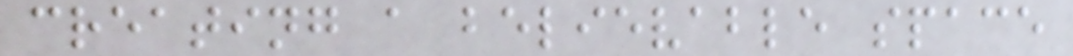creating a believable space
